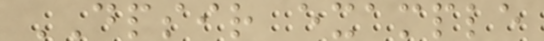DPSIR example
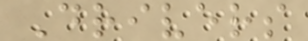Drivers
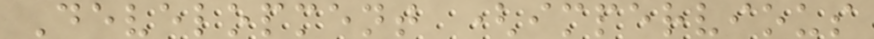Development (impervious
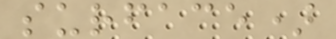surface)
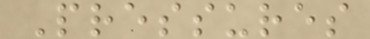Pressures
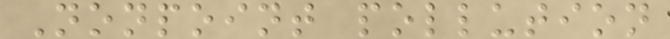Nonpoint pollution
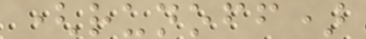(runoff)
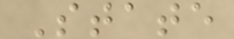State
